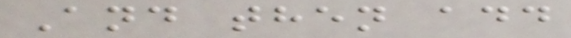And then add
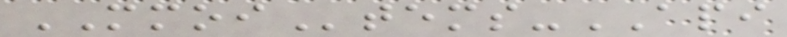MMOItems-API
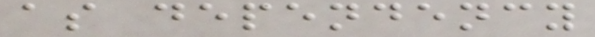as dependency
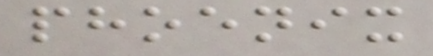phoenix
